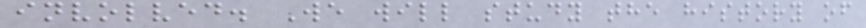involved. We will study the history of
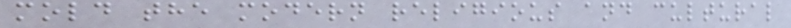mold the modern religious and cultural
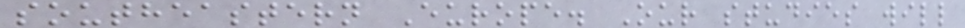southeastern Europe. Our studies will
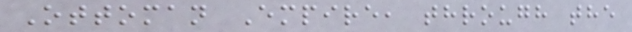Ottoman Empire, through the
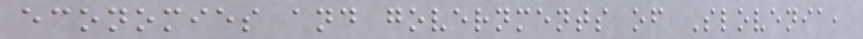economies and governments of Slovenia,
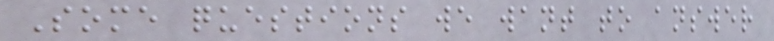Some questions we want to answer
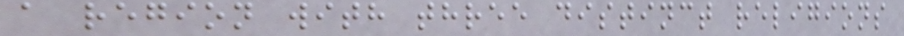a region with three distinct religions
